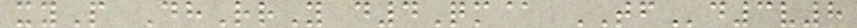xyP DhRrY d4Qm@ TFd3v8
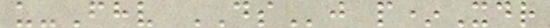u-Fhv DSj p*Xdr
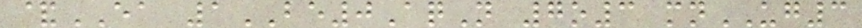&EA 1BE0AqN 7o3 mnUG3
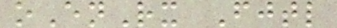oEnRx Fjtl
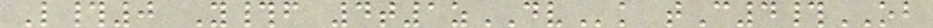L#0 Y#f 4t1zDVk tC4#OB
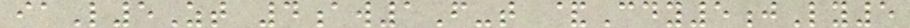iaL5Zt 4aw1F-t &Cdy5jLy5
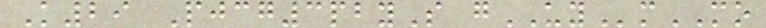K29 Pjcg3pbyS gUYmMO
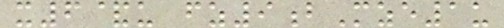x6&u fz9bMze1u
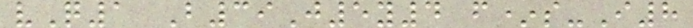vQ1 B39J5y4 f*s-I8
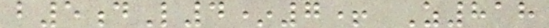b5dL4*7+ Z818
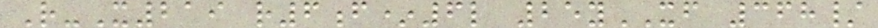R-X219 r6f*6l 25yXF 368/
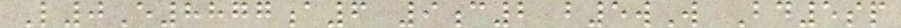L0E8877a6 9c2 b5wW Bd5sp
